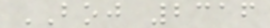BOJ 2316
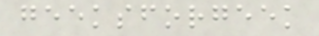geeksforgeek
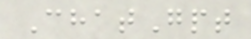ChatGpt
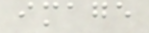image
